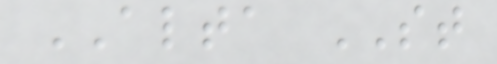ALTA ST
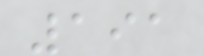191
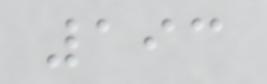193
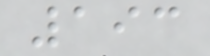193
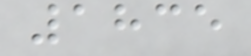1835
